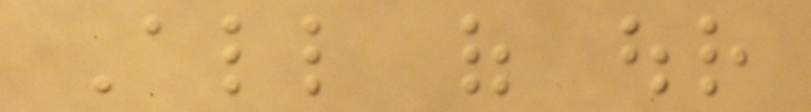All of our
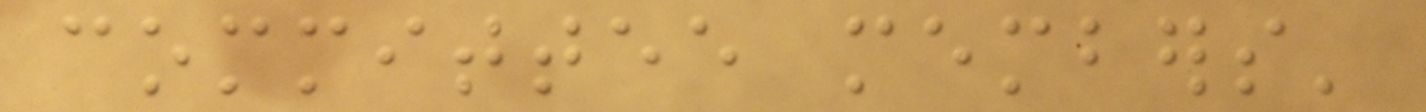committee members'
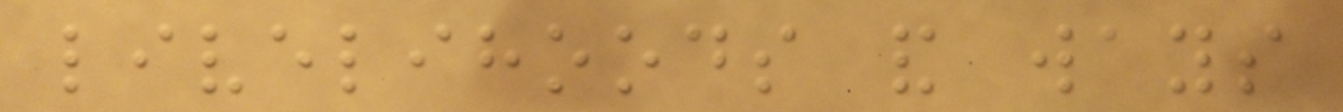livelihoods and ways
